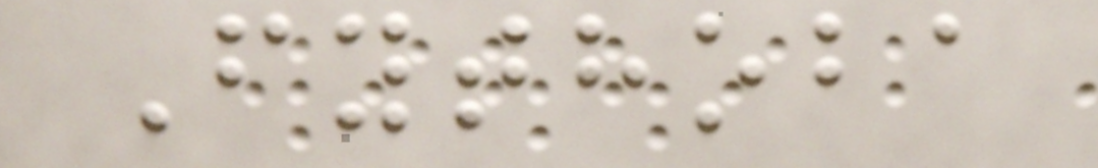Fythoba
